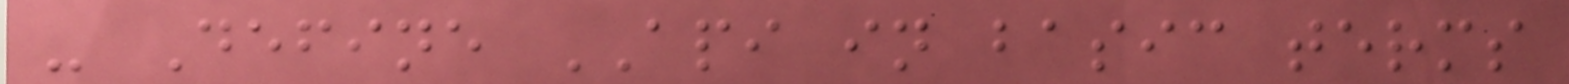- Define API in basic terms
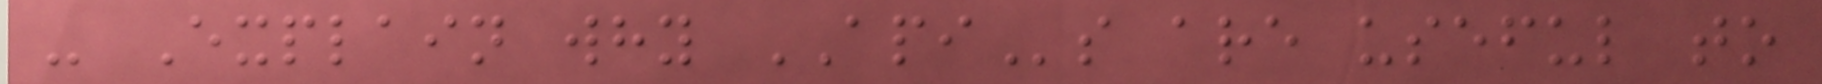- Explain why APIs are useful to
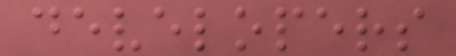developers
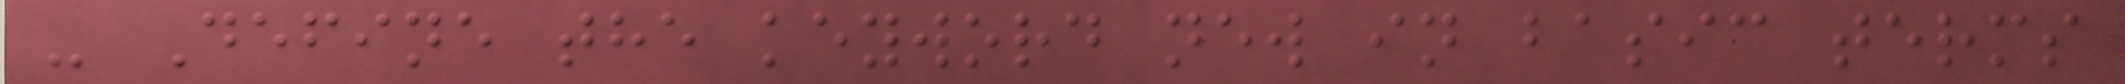- Define the keyword new in basic terms
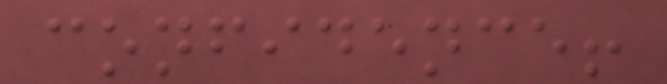confidence!
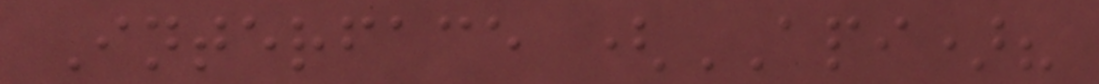Interface (API)?
